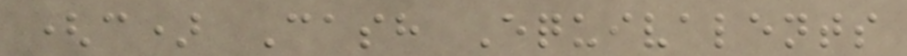(c) Cash Equivalents
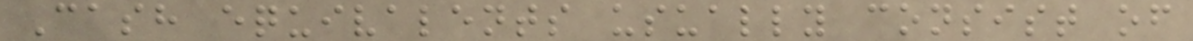Cash equivalents usually consist of
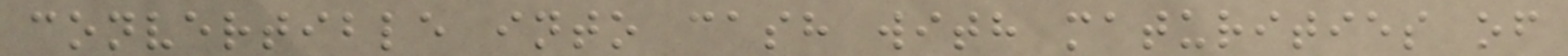convertible into cash with maturities of
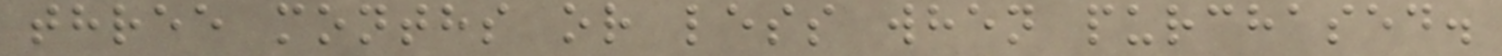three months or less when purchased.
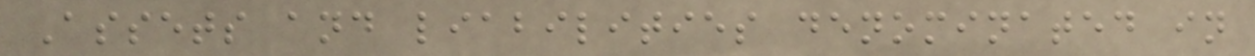Assets and liabilities denominated in
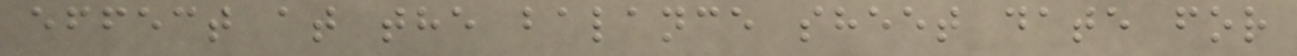effect at the balance sheet date for
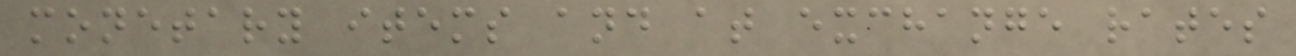monetary items and at exchange rates
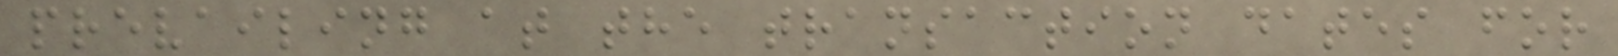prevailing at the transaction dates for
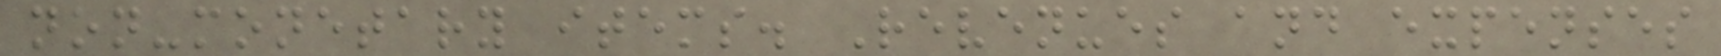non-monetary items. Revenues and expenses
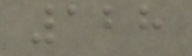128
